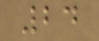24
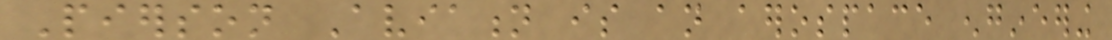Pierson Aviation is an aerospace engineering
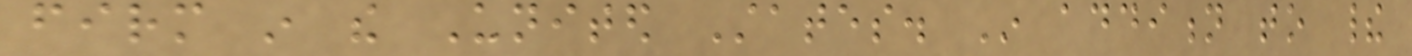firm in the United States. In addition to their
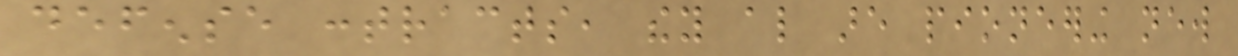defense contracts, they also are pioneering new
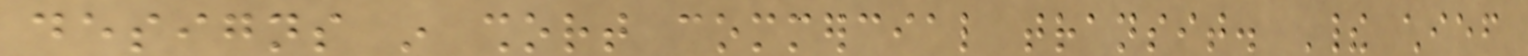designs in short commercial transit. Their chief
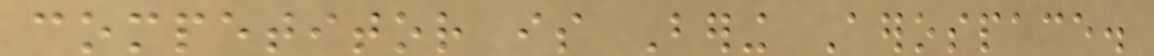competitor is Bering Aerospace.
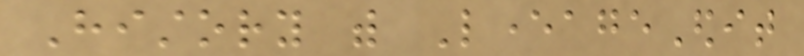History with LeverageEdit
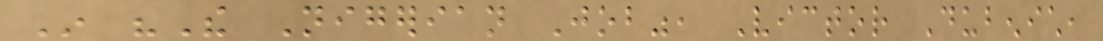In "The Nigerian Job", Victor Dubenich,
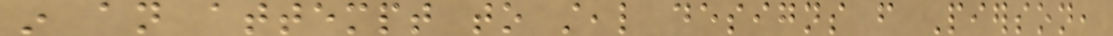in an attempt to steal designs from Pierson,
